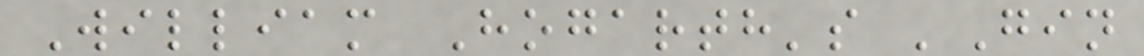William Hogarth's 'Gin
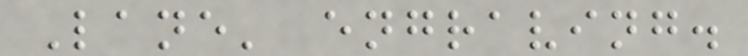Lane' engraving.
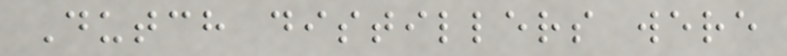Dutch distillers were
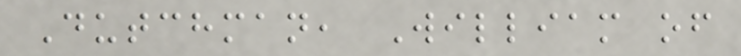Dutchman, William of
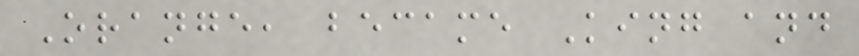Orange, became King and
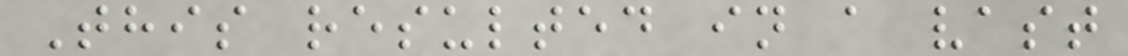This resulted in a vast
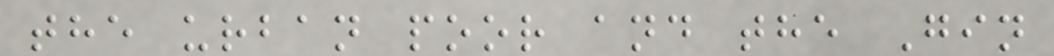the urban poor and the Gin
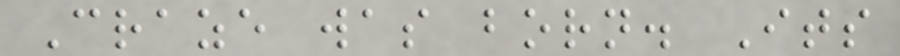Craze was born. Its
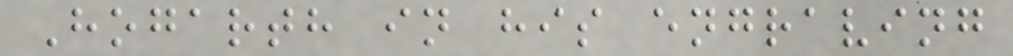Hogarth in his engraving
